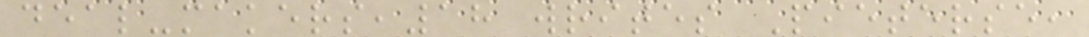deal-makers,18 writes Pieterse,
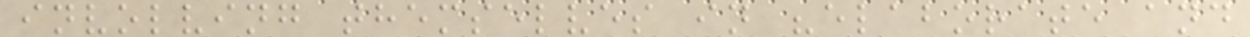involving themselves in "elaborate and
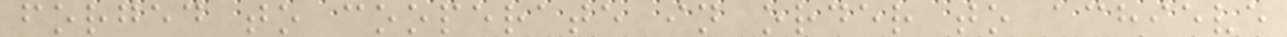forged to cooperate in order to achieve
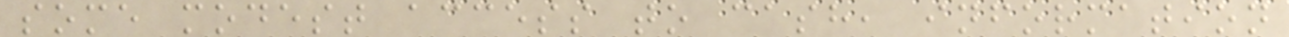some modest access to cash, information
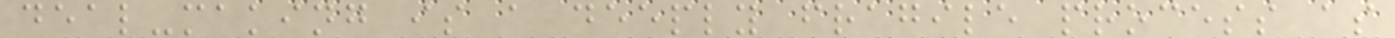deal-making is a deeply fragile process as
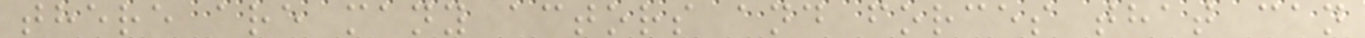there are many actors and forces that can
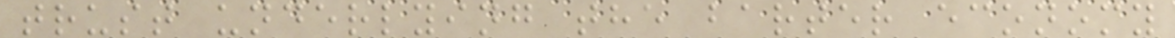trust underlying the barter economy
